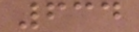634
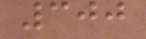300
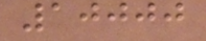10000
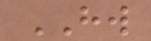HW
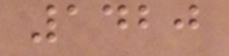1420
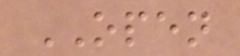OPEN
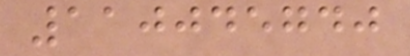110045740
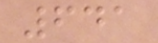641
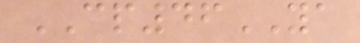CP46YA
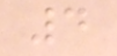4
